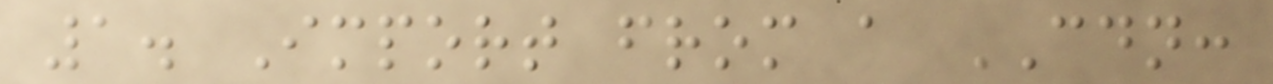1. Import from a CDN:
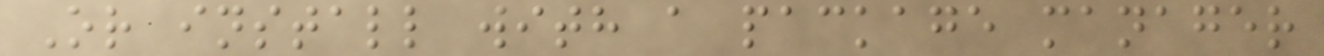Or install with a package manager
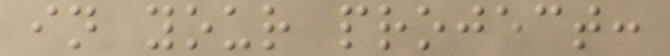in your project:
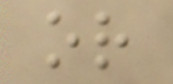or
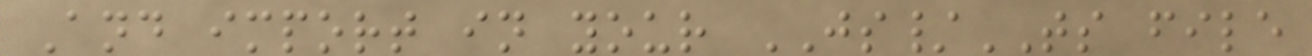And import in your JS/TS file
